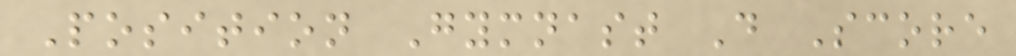Position Gymnast D Score
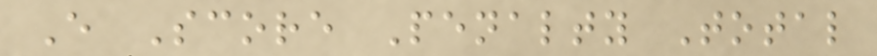E Score Penalty Total
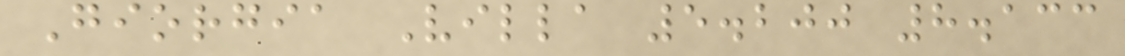Giorgia Villa 5.200 8.133
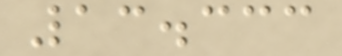13.333
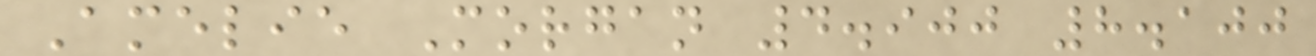Amelie Morgan 4.900 8.100
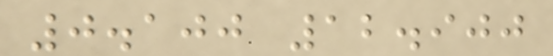0.100 12.900
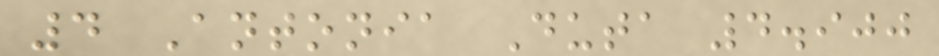4 Antonia Duta 4.900
